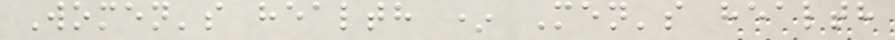Women's health * Men's health
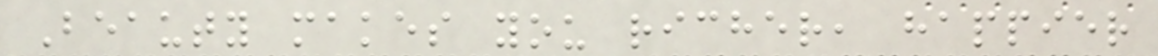Beauty makes you richer, happier
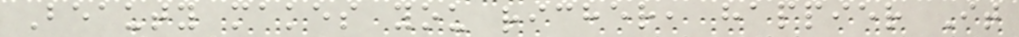Beauty makes you richer, happier It
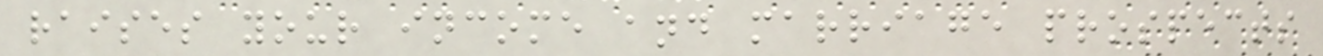raises your income and marriage prospects
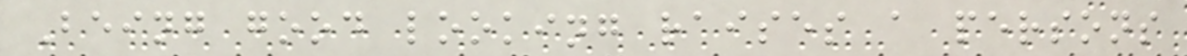Being good looking raises a persons
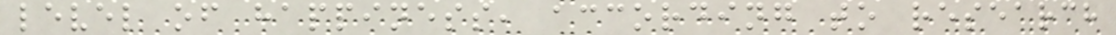level of happiness, according to research
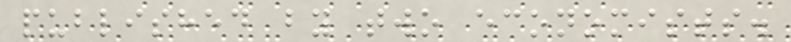published by two economists.
